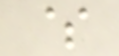$
